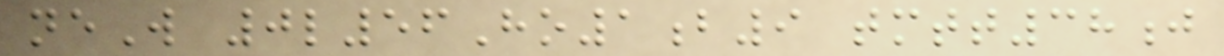neW 0l56Ho1b9 tmtt38j
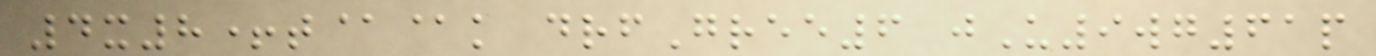4x8+t@@k drfGree6 jU9wg61p
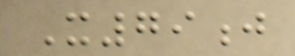X79j
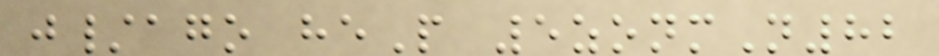j/ago heP 5zonmN82
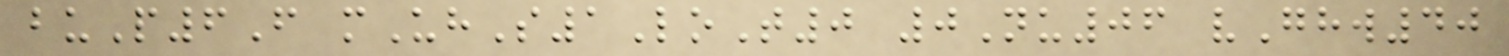buP6F mUhS1LoT0 0Nu06 vGhw40
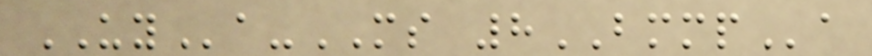UYa-MS 8BMMPa
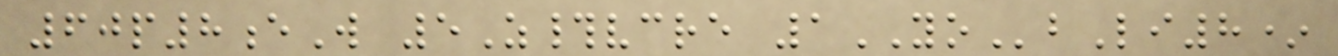60p8eW 5Z#vcre 1YObLi8*
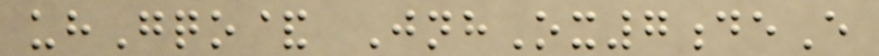uhGqo& JnhOx7deE
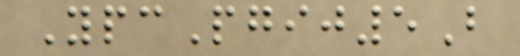YpcPgij5B
